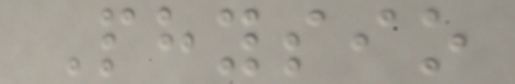Physio
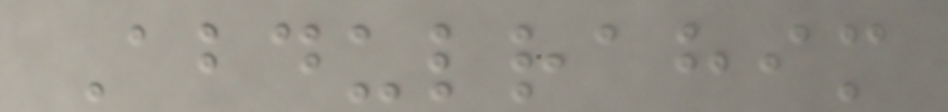Abdulrahim
